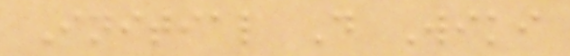Initial D Wiki
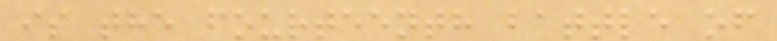is the fourteenth battle of
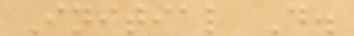Initial D.
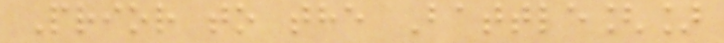Prior to the Battle[]
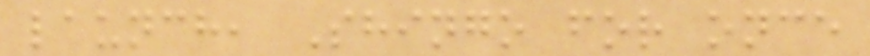launch, Shingo for once
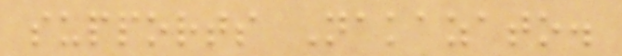supports Nakazato.
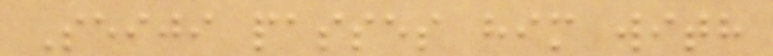Seiji passes him with
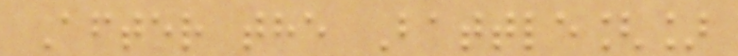After the Battle[]
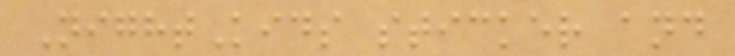NightKids sticker and
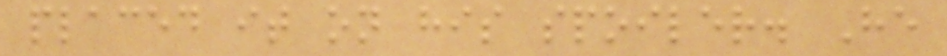placed it on his spoiler. He
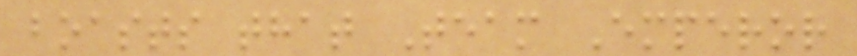boasts that Team Emperor
